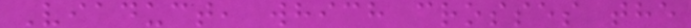Viaduct, which crosses the
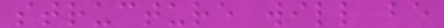structure will be
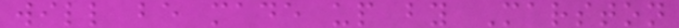will be made up by Marston
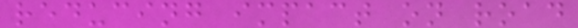reducing impact on road
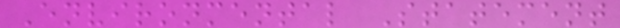Environmental Statement
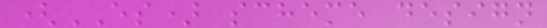(ES) scheme design
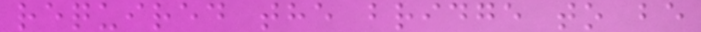required the bridge to be
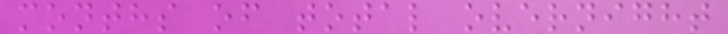months of total overnight
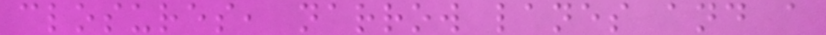closures, narrow lanes and a
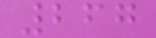267
